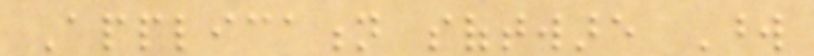Application software Word
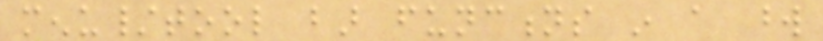menu/tool bar functions in a word
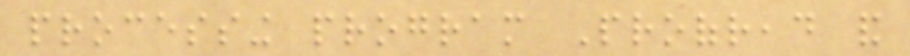processing program Proofread and
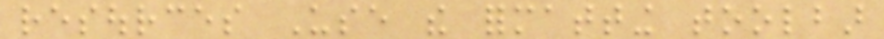resources Use the formatting toolbar
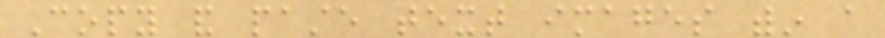Copy and paste text images within a
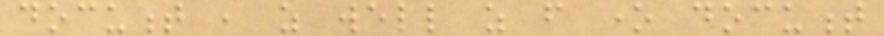document , as well as from one document
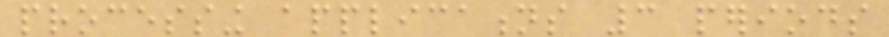processing applications 3 periods
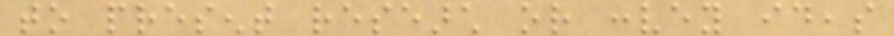to present research or convey ideas
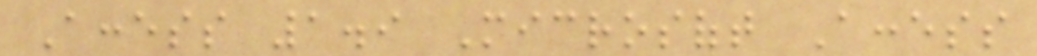Access 1.9 Microsoft Access
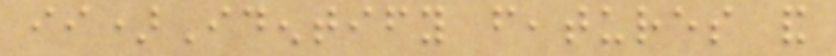ii)Identify features and
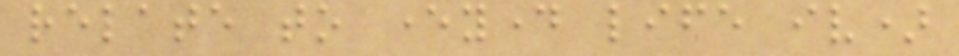relate to everyday life iv)
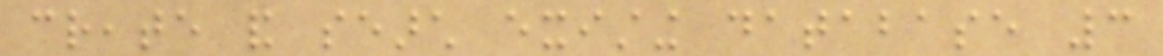create and search existing database 3
